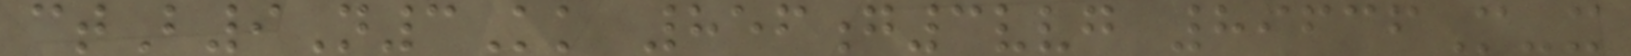ctB9N3Kk 856g3vvg 89636M-x
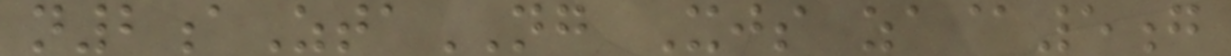n2aZtaNG Xjs za@5g
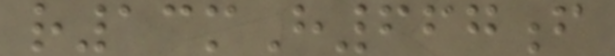r13mH667f
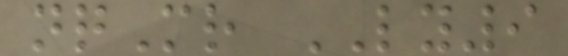nqMr LY9
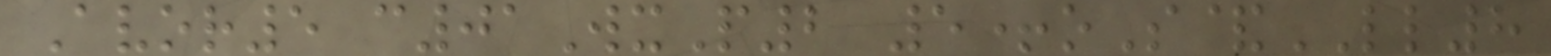Avor5 c01WxP2 5+oS&LL8
